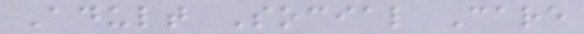Adult Social Care
